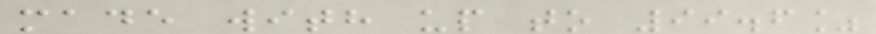made with up to 99.6%
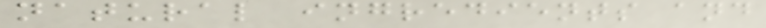natural ingredients and
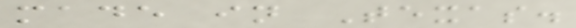made in Texas.
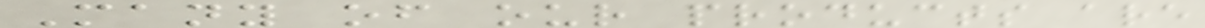Many of our products are
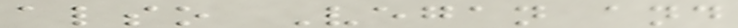also Vegan and
